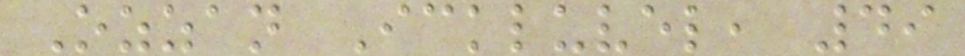Ozzan Ickluvel, 49
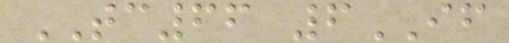TC66 6IF
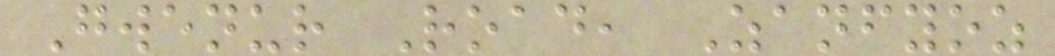Gwenur Road, Zanfyoz
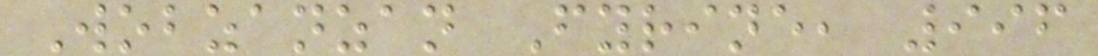Wobzanzan Fyrine, 996
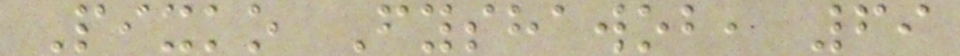Pixko Fyshawob, 69
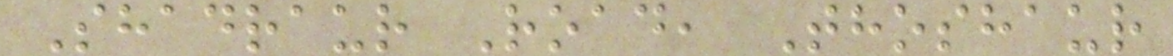Shadraur Road, Thoshaur
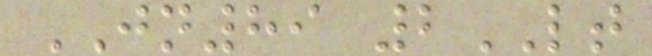JN89 2LT
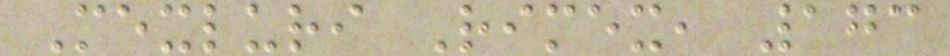Mexluri Rimex, 173
